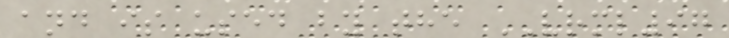and is used by the VRML97
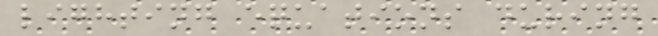lighting equations during
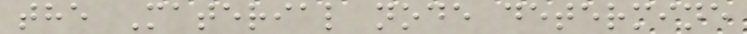the Material node determine
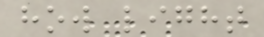how light
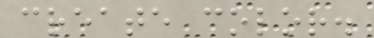create color.
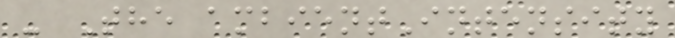- The ambientIntensity
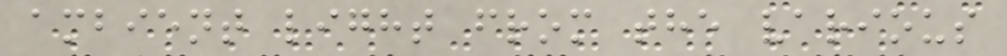ambient light from the various
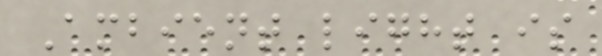Ambient light is
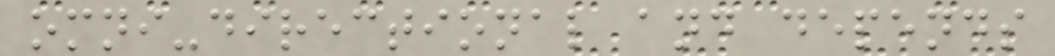omni-directional and depends
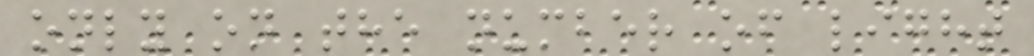only on the number of light
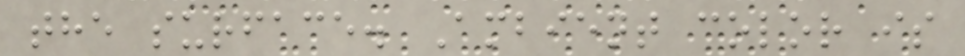the surface. Ambient color is
